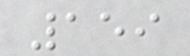159
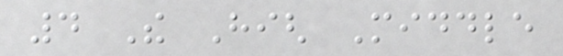4 The High Middle
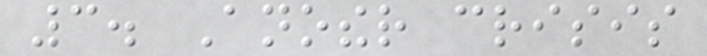3. Another crisis
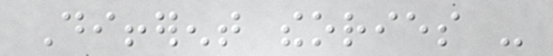Different theories -
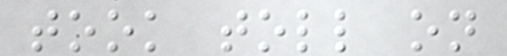took toll on
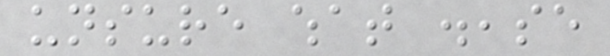unsure what disease
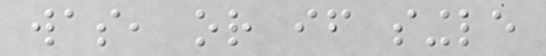was, or if single
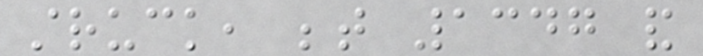struck, between 1347 and
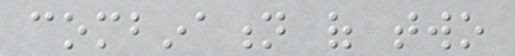combination of two
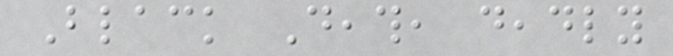Black Death, deadly
